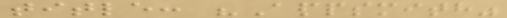title: "Appsmith"
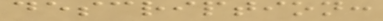description:
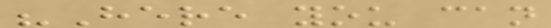"Here you can
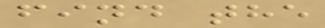find the
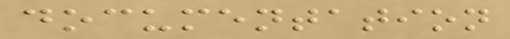documentation
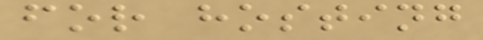for hosting
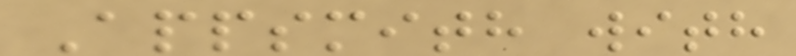Appsmith with
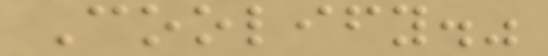Coolify."
